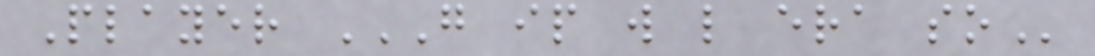Player G IP W L ERA SO
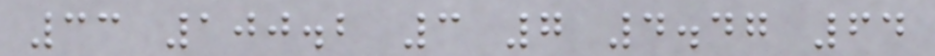33 100.2 3 7 4.47 64
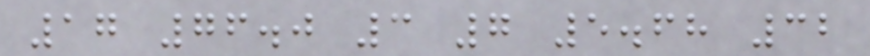17 76.0 3 7 5.68 32
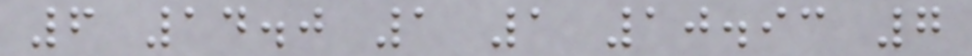6 14.0 1 1 10.93 7
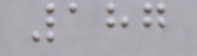187
